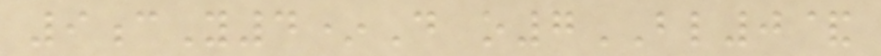9cY4*D o7BL0&
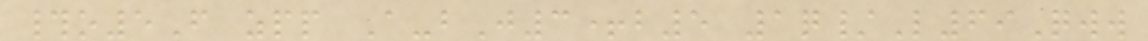#o5F zpp A-bJ3+b5 1q/L69Qww
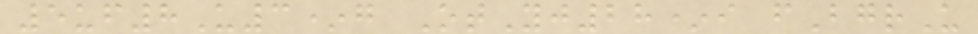5uf8U3*g OtYj28*i fBgrU
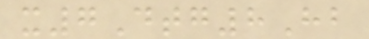x7Dtg8Hb
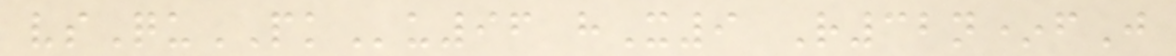vsQuPKu96 hX9 R32n*fJ
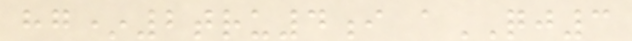hg*2tru4i aQJ3
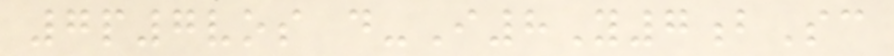7p7vos d-I8Y7bSc
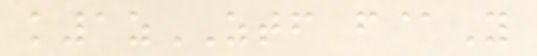k1zZTF f@Y
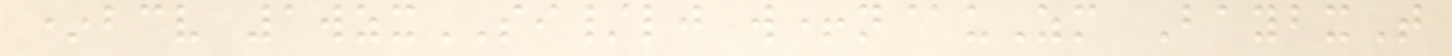*bcv 1wzxSI/lj w+n@uZm BaybxT
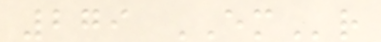279 EMr
